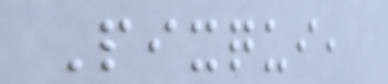Pixqui,
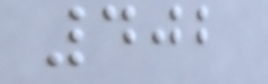402
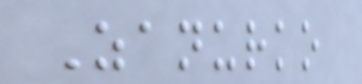Zanurko
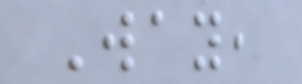Way,
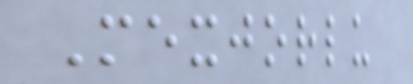Mexjorlu
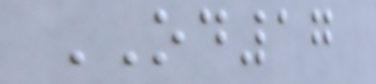OD17
